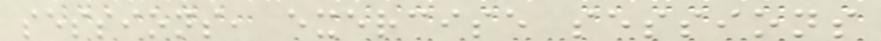sessions, exercise sessions
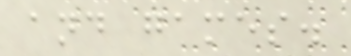and games.
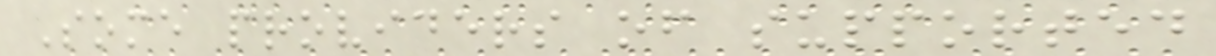Some providers of supported
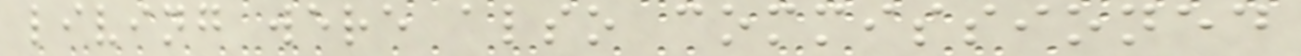living were also commissioned
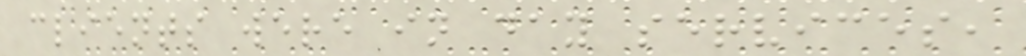clients were in day services,
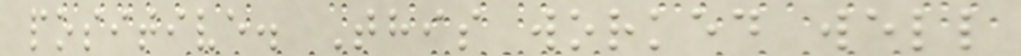positive. This worked well
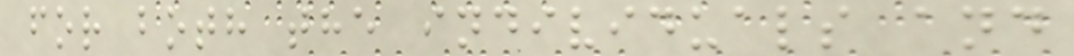for both the individuals and
